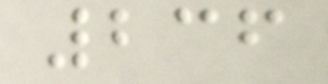236
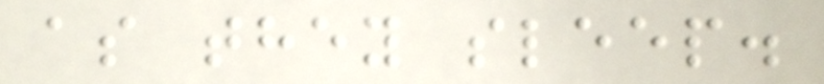as they sleep.
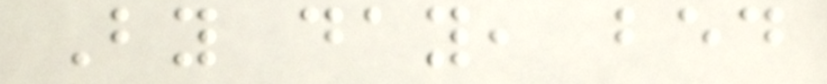By day, bed
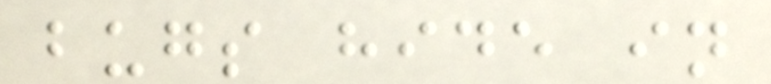bugs hide in
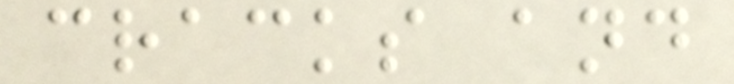cracks and
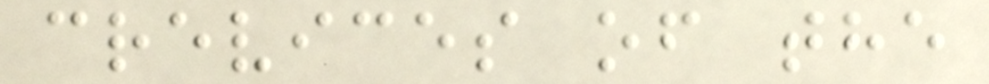crevices of the
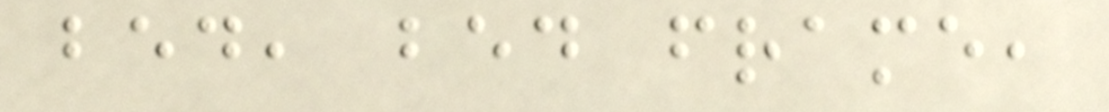bed, bed frame,
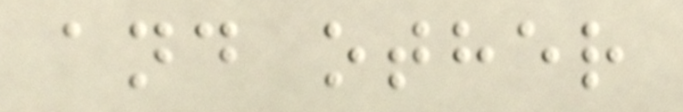and other
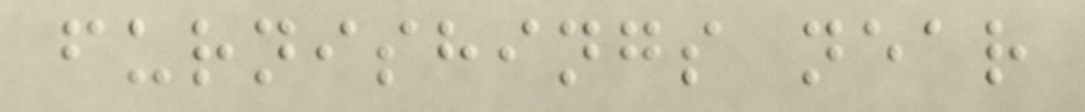furnishings near
